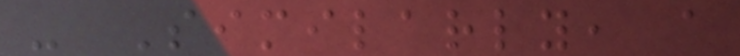- Similarly, a
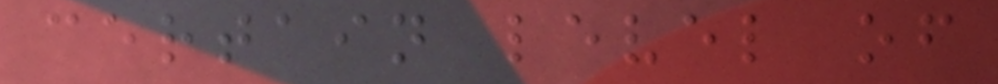certain level of
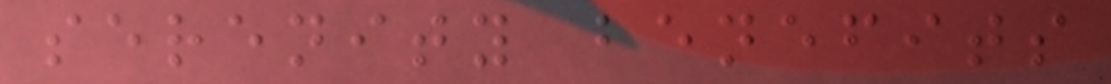serenity benefits
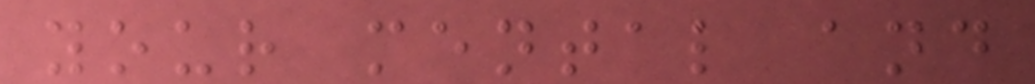your mental and
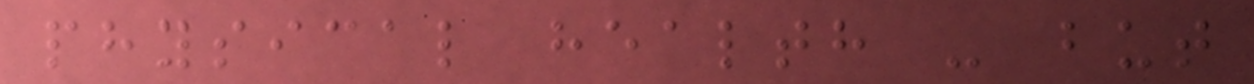physical health - but
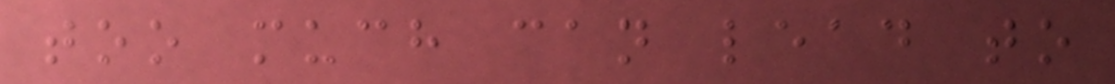too much can lead to
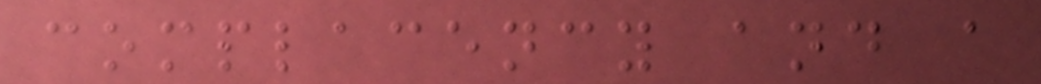complacency and a
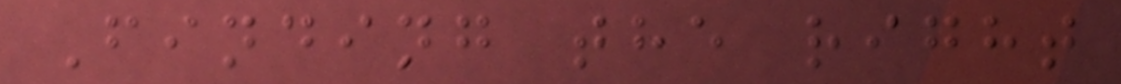Finding the right
